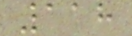118
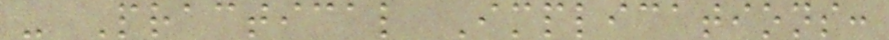- Practical Implications:
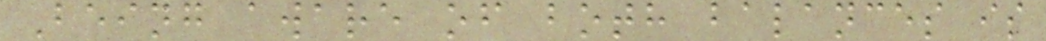Being aware of both balances is
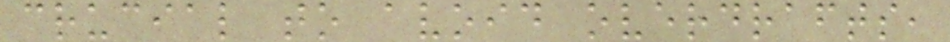crucial to avoid overdrafts,
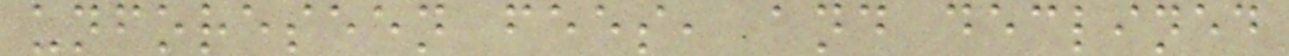unforeseen fees, and declined
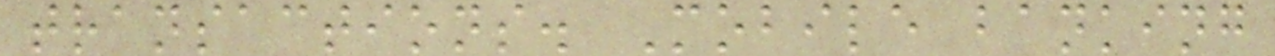transactions. Mobile banking
